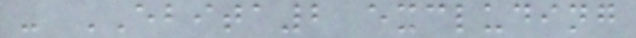- EBITA2 excluding
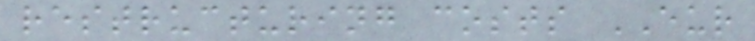restructuring costs EUR
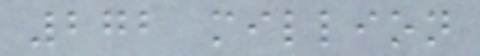272 million
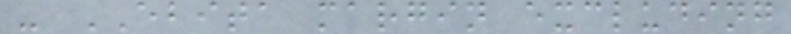- EBITA margin excluding
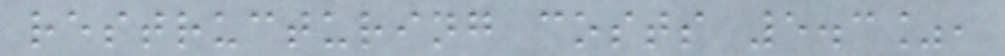restructuring costs 5.3%,
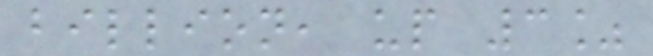billion, up 3%
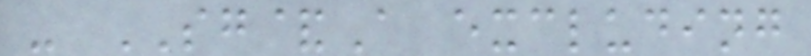- SG&A excluding
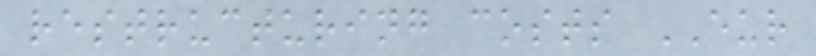restructuring costs EUR
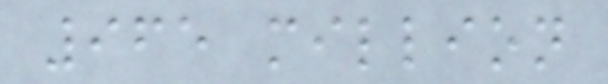965 million
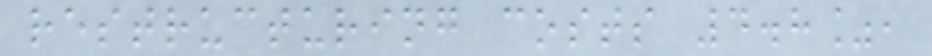restructuring costs 4.8%,
